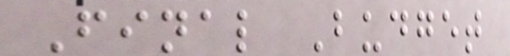Final Budget
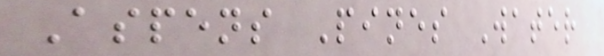Aspens Pines Water
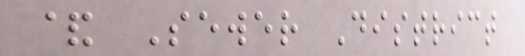& Sewer District
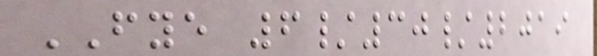FYE 6/30/2019
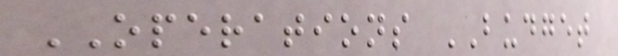OPERATIONS BUDGET
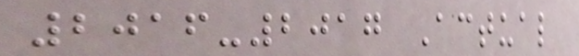2016-2017 Actual
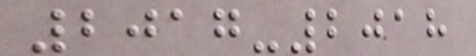2017-2018
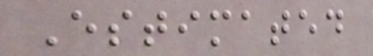Estimated
